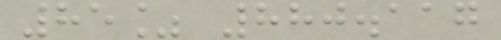85% 880.117
